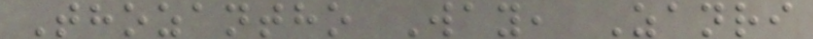Thozantho Way, Zanri
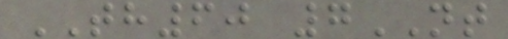TH60 7NT
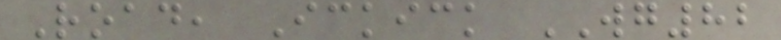Road, Ickick WG82
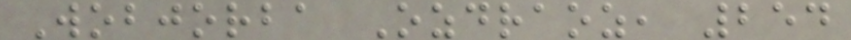Wobjorba Ozdraoz, 254
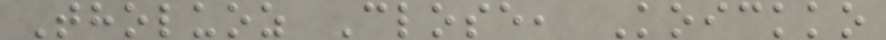Tholuoz Close, Koickko
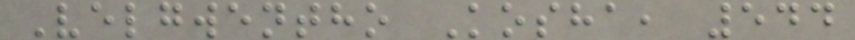Velgwentho Kosha, 544
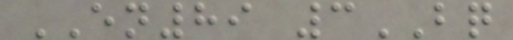EN89 3BQ
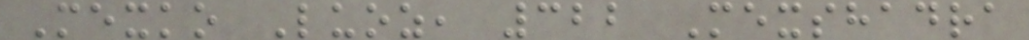Mexko Luoz, 322 Mexshadra
